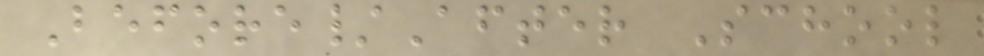Before/After School
